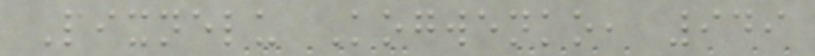Pixnelu Kogwenko, 949
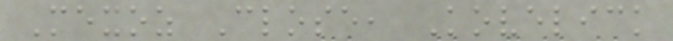Mexoz Close, Kovelick
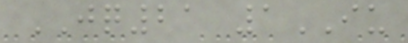JQ21 1IU
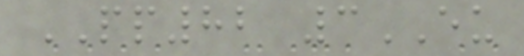PP82 3EU
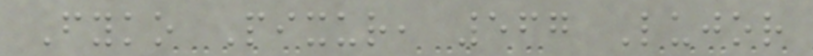Fyko Pixur, 567 Lujor
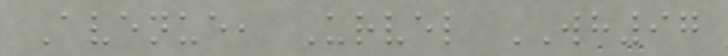Avenue, Urvel WH97
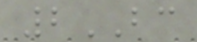2BC
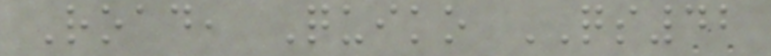Road, Quiko QS42
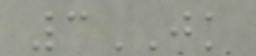3JK
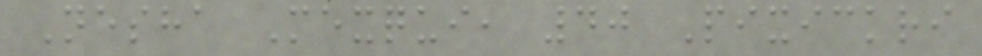Nesha Mexqui, 40 Pixickri
